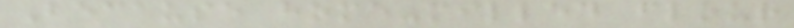Because home-milled flour
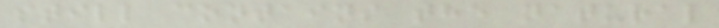still contains the natural
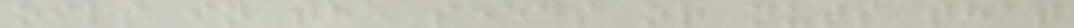oils in the seeds or nuts that
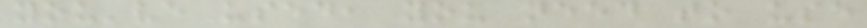you've used, you need to use
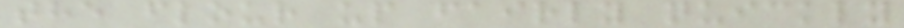the flour up fairly quickly
